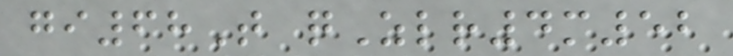gi68T qZlr4m52
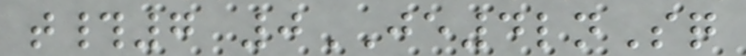t#7 0JE4lnSq
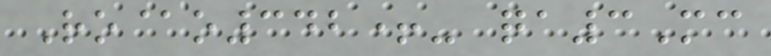Ro@o342+- qa3Mc
